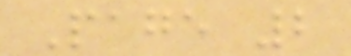Page 2
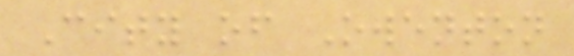City of Owenton
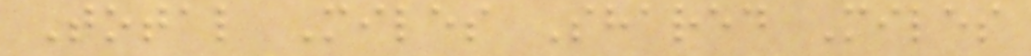Total Miles Shared Miles
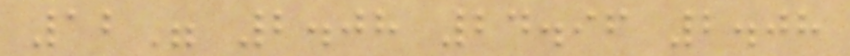12" 2.08 24.96 2.08
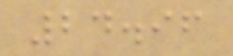24.96
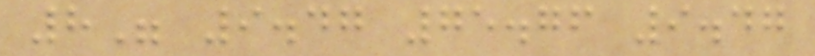8" 9.47 75.76 9.47
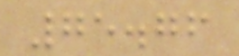75.76
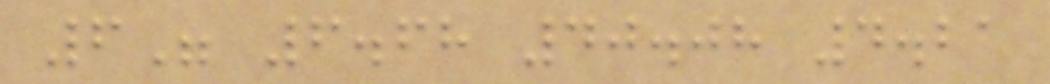6" 6.68 40.08 4.21
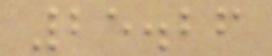25.26
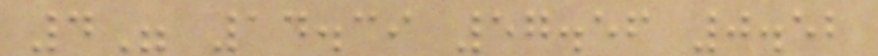4" 14.39 57.56 0.52
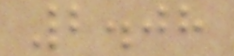2.08
